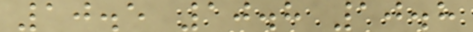10.5 10.8 10.8
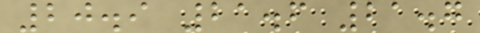20.9 21.6 21.7
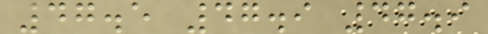47.5 47.9 47.9
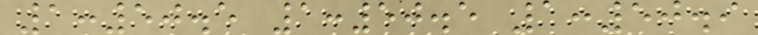1:50.5 1:50.5 1:50.9
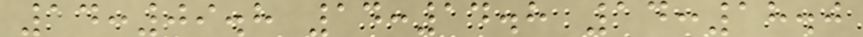14:09.8 14:14.8 14:18.0
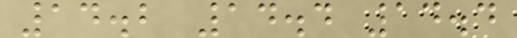14.2 14.4 14.4
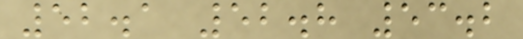52.1 52.8 53.2
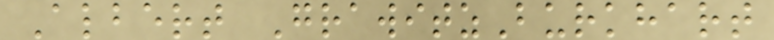Albert GrawitzBurkhart
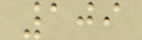109
